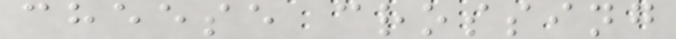cheese crossing
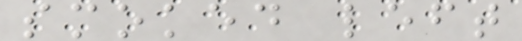smoked left
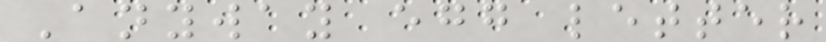Anyway egg letter
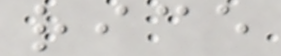rice
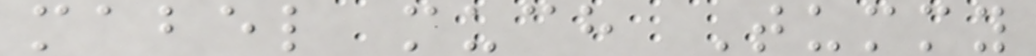mabel much Tummy
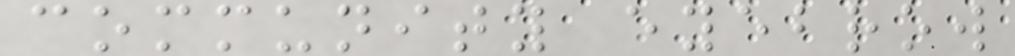community eyebrow
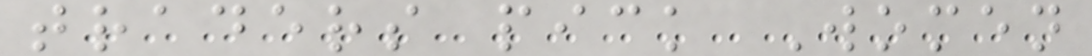traders pick Women
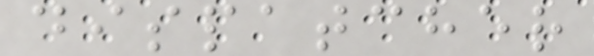dispatcher
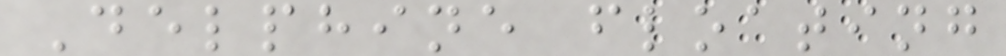Delphine floating
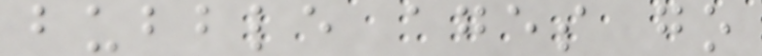bubble ages go
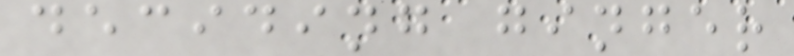deciding ginger
